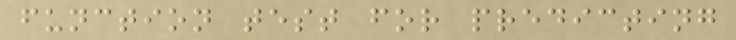function test for predicting
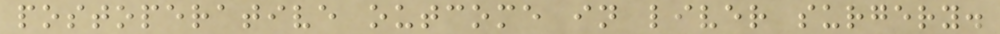postoperative outcome in liver surgery.
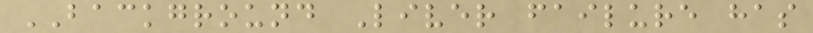BACKGROUND Liver failure has
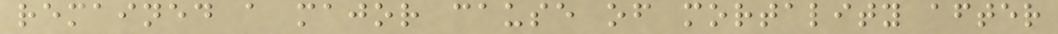remained a major cause of mortality after
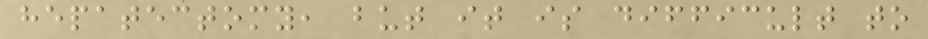hepatectomy, but it is difficult to
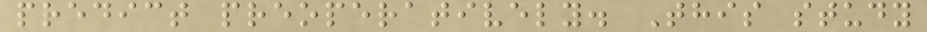predict preoperatively. This study
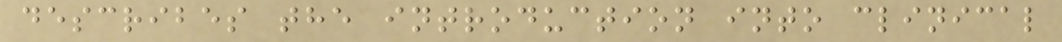describes the introduction into clinical
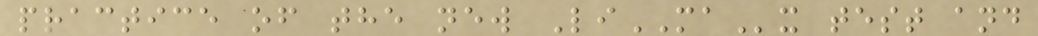practice of the new LiMAx test and
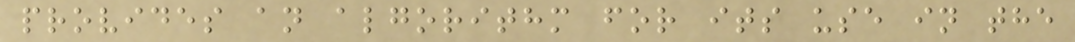provides an algorithm for its use in the
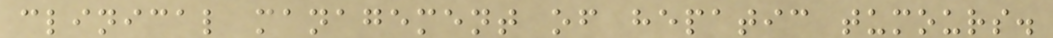clinical management of hepatic tumours.
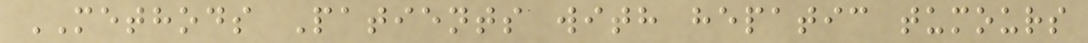METHODS Patients with hepatic tumours
